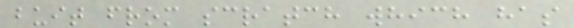buit from scratch which has
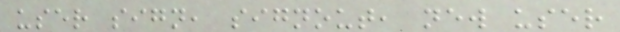user sign, signout, new user
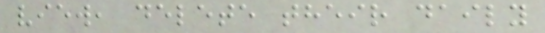view, delete their daily
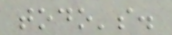todo's.
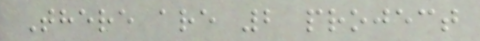There are 2 project
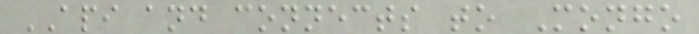API and connects to Mongo
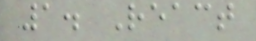1. React
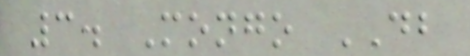3. Mongo DB
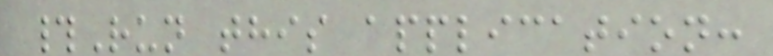#Run this application:
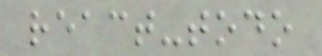react-todo
